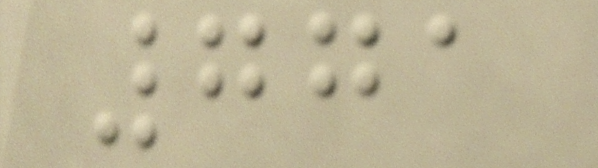771
